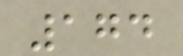174
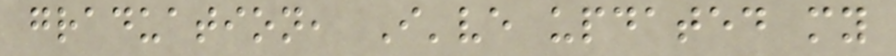graduation, I've updated my
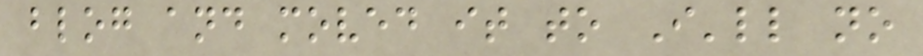blog and moved it to I'll no
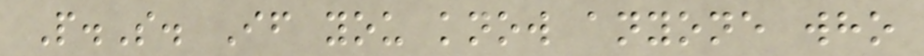P.S. If you know anyone who
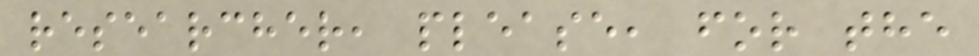researcher, please, for the
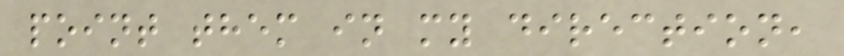point them in my direction,
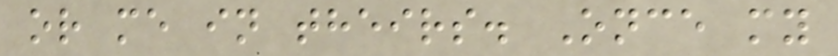or me in theirs. Once my
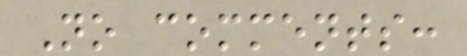No comments:
